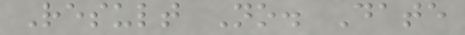Result No. Date
